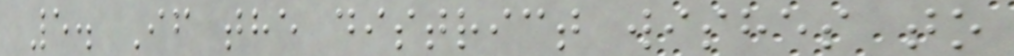5. If the district wishes to
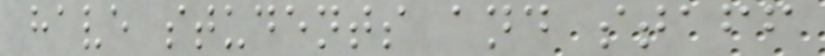have students and staff
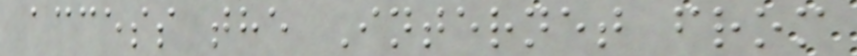access the Internet from
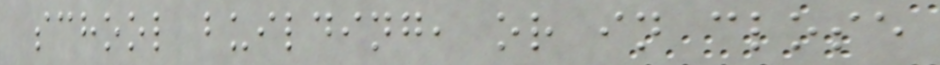school building, or in close
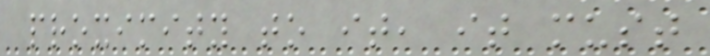proximity to it, it must
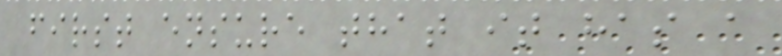first ensure that it has a
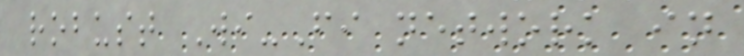robust Wi-Fi network in
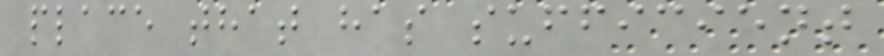place that has sufficient
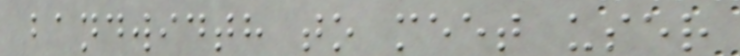bandwidth to meet user
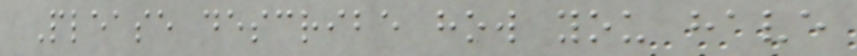Please describe how you have
